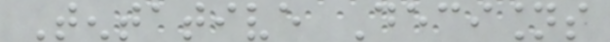Tentative Decisions
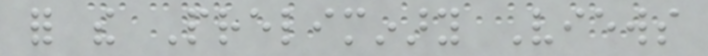for the Preliminary Views
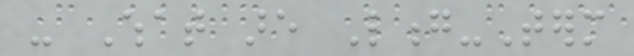- What are Long-Term
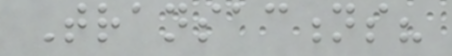Transactions?
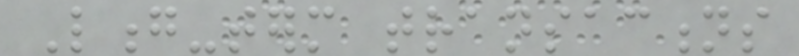Long-term transactions
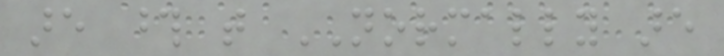are those that NORMALLY are
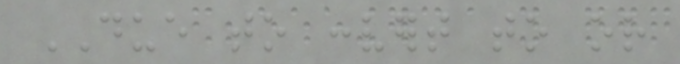DUE to convert to or
